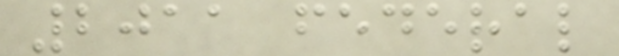2011 federal
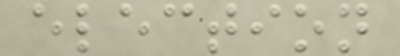election
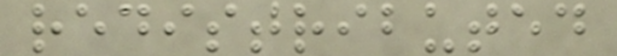redistributed
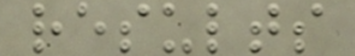results
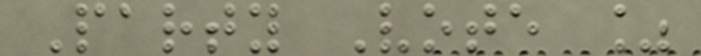Party Vote %
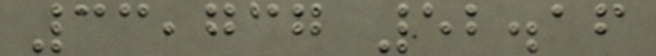33,737 52.16
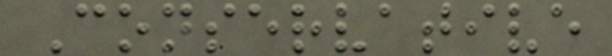Conservative
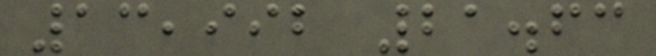13,992 21.63
